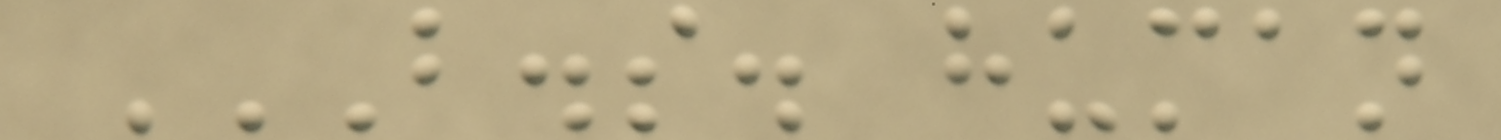B.S. HUMAN
